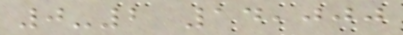0-2 14,000
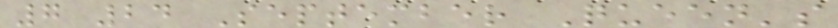7 24 September Queen's
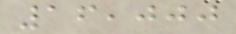16,000
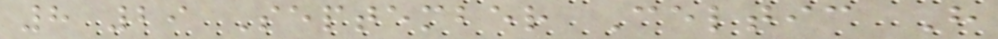8 29 September Celtic H
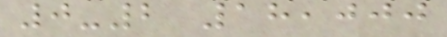0-2 18,000
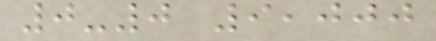0-0 9,000
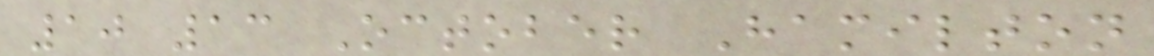10 13 October Hamilton
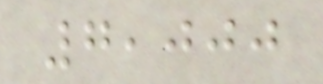7,000
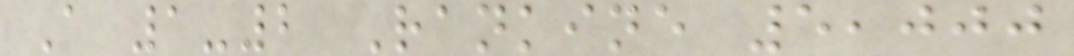A 1-2 Rankine 5,000
